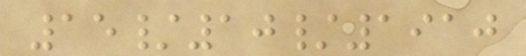15/10/1910
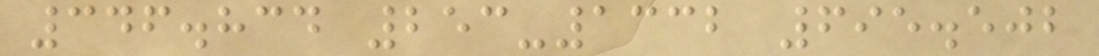346.834 253-1332 695.502
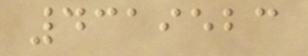4319523
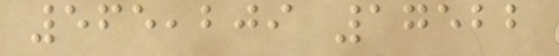565,209 17522
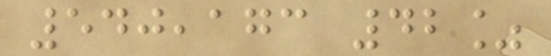540,173 42%
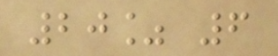20% 6
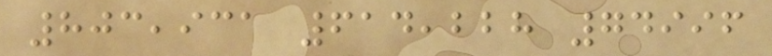803,931 614,228 74996
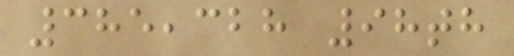385,328 98th
